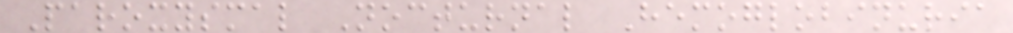Paroxysmal Nocturnal Hemoglobinuria
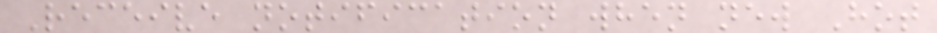Receive notification when new Hot
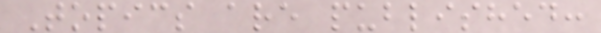Topics are published:
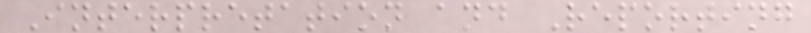Interpretation and Reporting
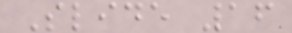Slide 16
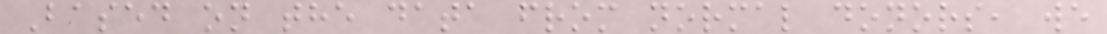Based on the data from normal donors, we
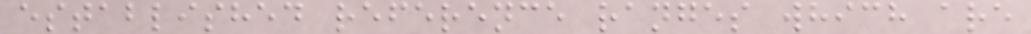established reference ranges which are
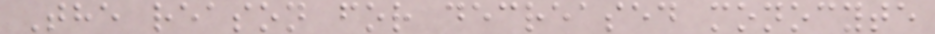The reason for decreased monocyte
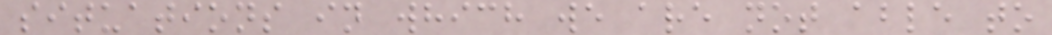situations in which we are not able to
